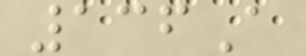136A
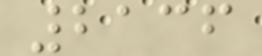2136
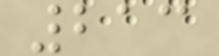213
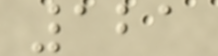121
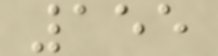155
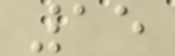15
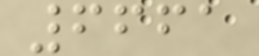6661
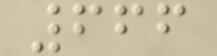666
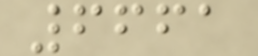6661
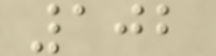102
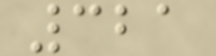321
